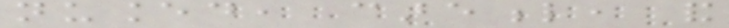nuanced, careful, and
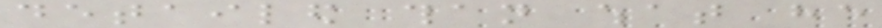detailed than what he
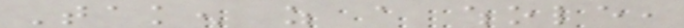Taken as a whole,
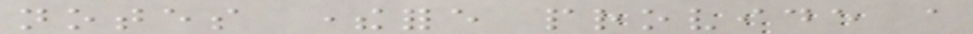notes therefore provide a
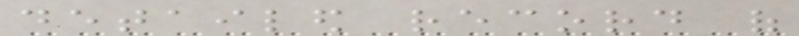detailed record of
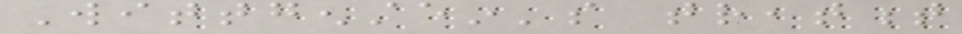Wittgenstein's treatment
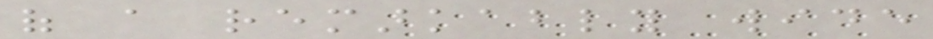of a remarkably wide
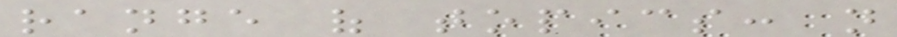range of topics: not
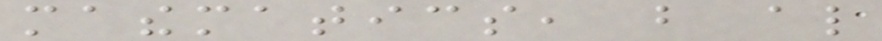mathematics, but also
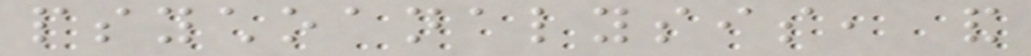psychoanalysis, and
